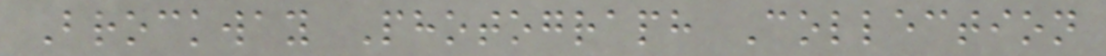Brockway Photograph Collection
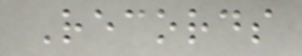Records
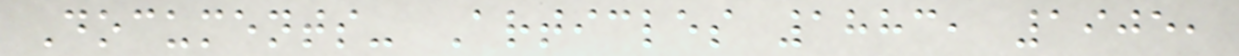Documents- Articles 1883, 1905,
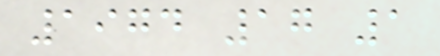1974 17 1
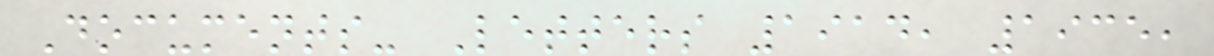Documents- Letters 1914, 1935,
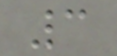3
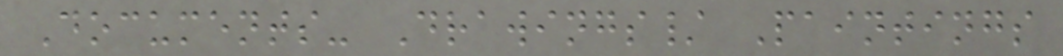Documents- Drawings/ Paintings
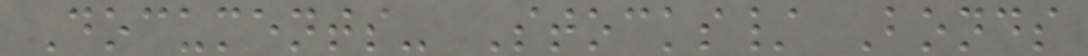Documents- Stocks/ Bonds
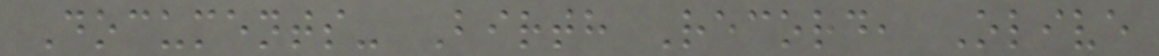Documents- Birth Record, Olive
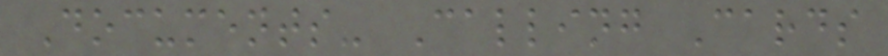Documents- Calling Cards
